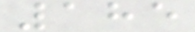185
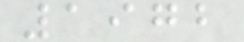1972
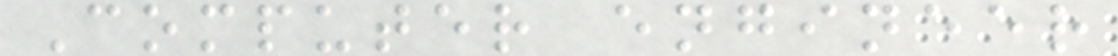Computer engineer
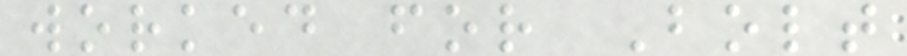worked for Bolt
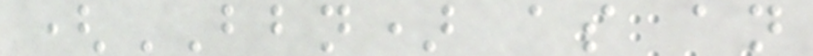(BBN) as an
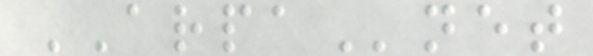ARPAnet
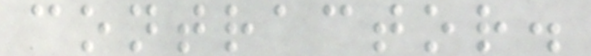contractor.
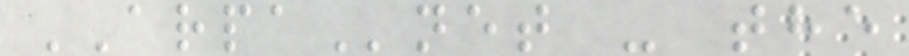ARPAnet - the
